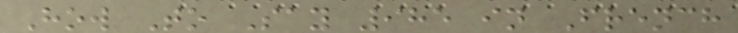How To Say 985 in French
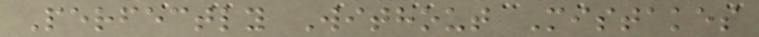Perfectly Without Mistakes
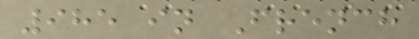985 in French
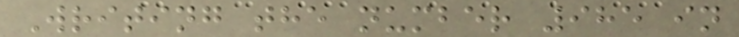Writing the number 985 in
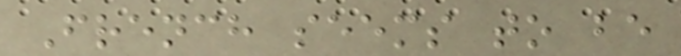French seems to be
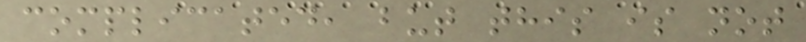complicated, but this is not
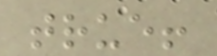true!
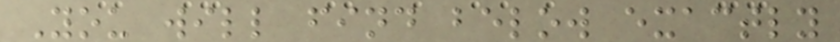You will find below exactly
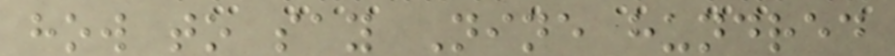how to say Nine hundred
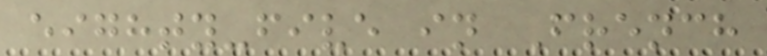eighty-five in French
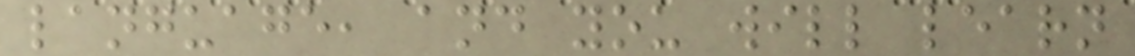language, and you will learn
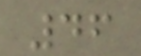46
